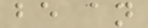be an
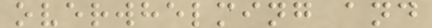overwhelming and
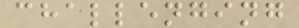challenging
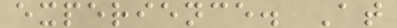experience. At
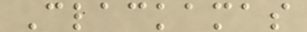Clackamas
